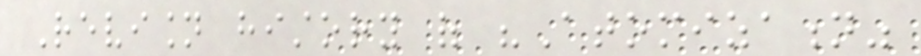Revision history of "Atomization"
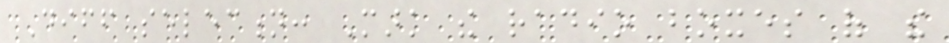Diff selection: Mark the radio boxes of the
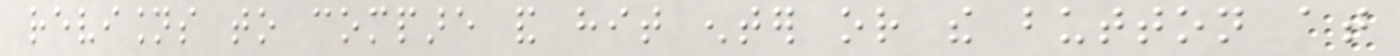revisions to compare and hit enter or the button at
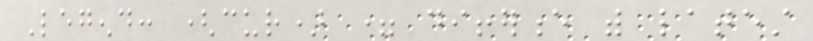Legend: (cur) = difference with latest
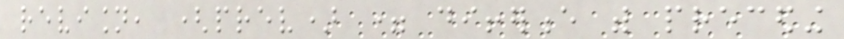revision, (prev) = difference with preceding
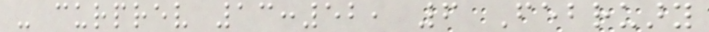- curprev 13:52, 6 February
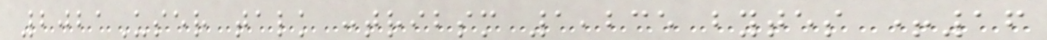2021User talk contribsm 1,235 bytes +16
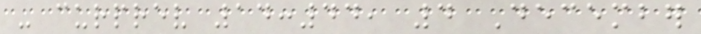- curprev 14:44, 4 December
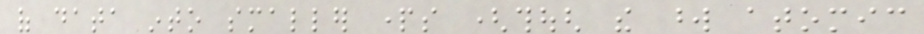of data into smaller parts (though the word atomic
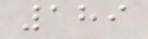189
